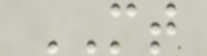MT
